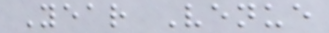Year Venue
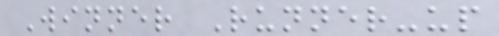Winner Runner-up
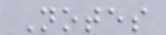Notes
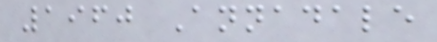1960 Annadale
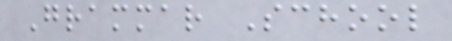Grammar School
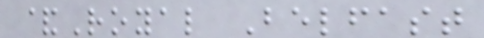&Royal Belfast
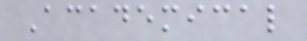Academical
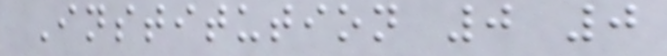Institution 0 0
